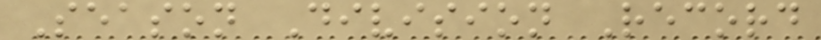Season Division Record
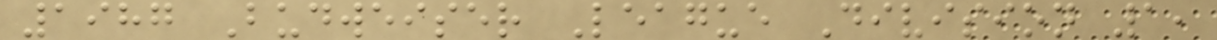1987 Budweiser League Division 1,
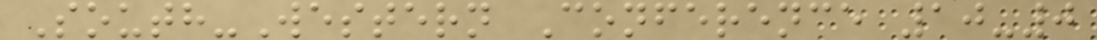South-Western Conference 10-0
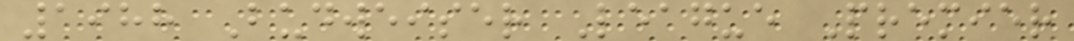1988 Budweiser League Premier
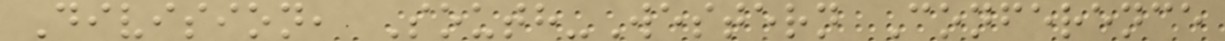Division, South-Western Conference
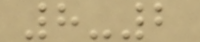8-2
